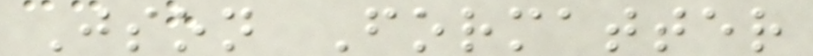Json Formatter
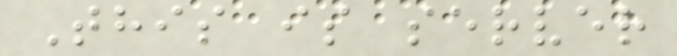This is server
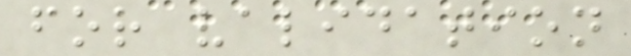for validation
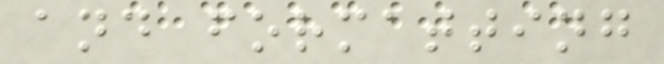and formatting
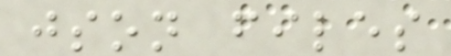json files
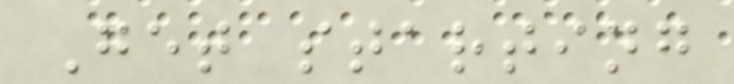Get starting
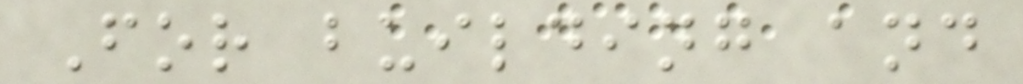For building and
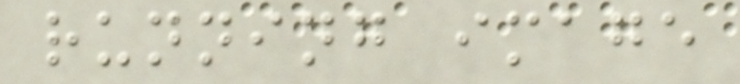running image
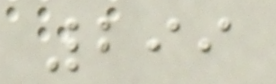299
